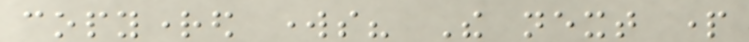copyrighted works? The next part
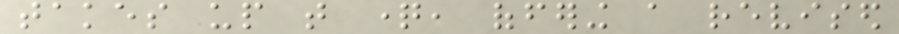takes up that question, offering a revised
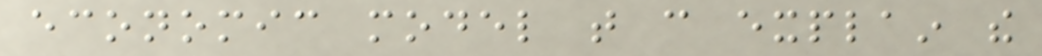economic model that can explain the
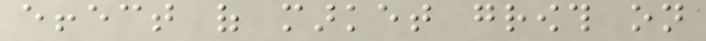effect of market growth on
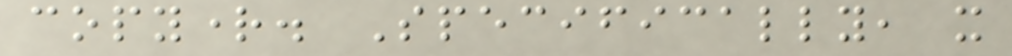copyright. Specifically, it
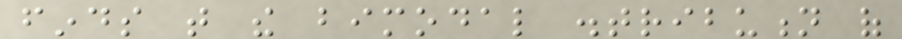finds that the bimodal distribution of
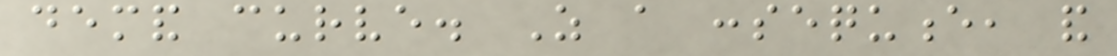demand curve. As a consequence, and
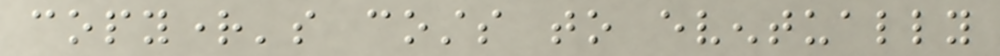copyright's costs to eventually
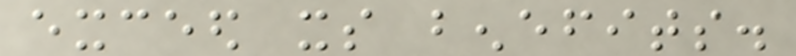exceed its benefits.
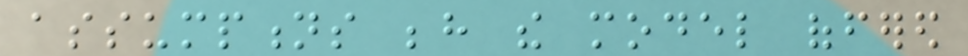assumptions behind the model offered
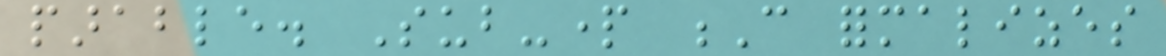parable. Sub-part C formalizes
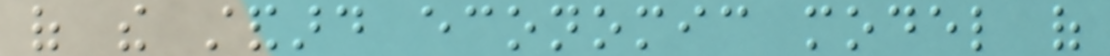of the standard economic model of
